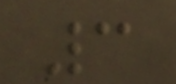3
